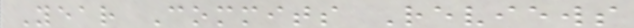Year Commits Reviews
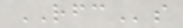RFCs
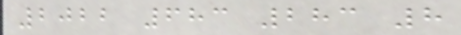2022 683 283 8
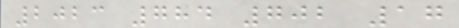2023 784 702 17
